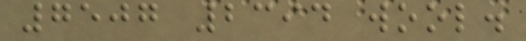7507 2394 wool.
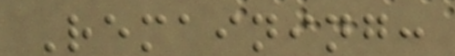Remaining:
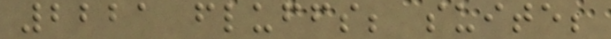2221 fluffs; suite;
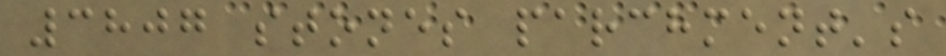3807 stones parchment's
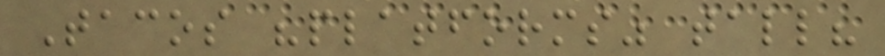Tacos "platforms" tall?
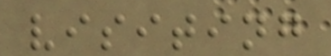visiting
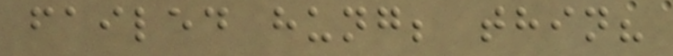failed hung; thin?
